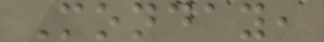Monday,
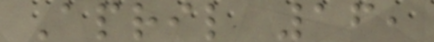April 16,
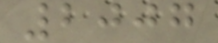2007
